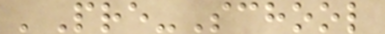'Pre-School
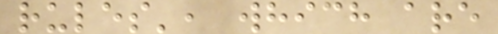rules', which are
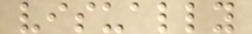visually
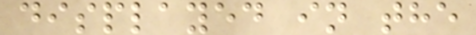displayed in the
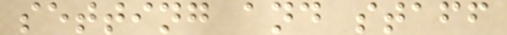setting and staff
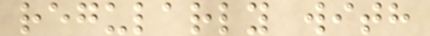regularly with
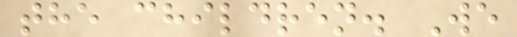the children. We
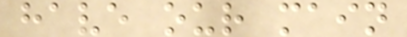have our main
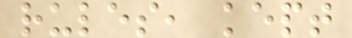rules, kept
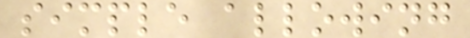simple allowing
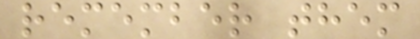remember them
